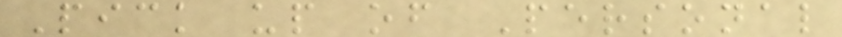Pick up of Personal
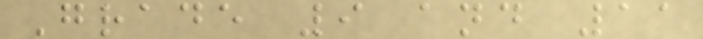Grade 9 and 11
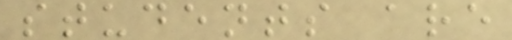students are
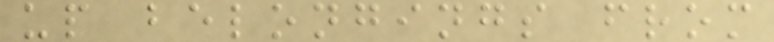up belongings from
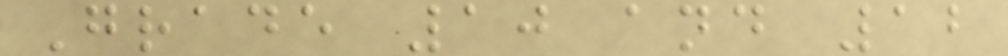Grade 10 and 12
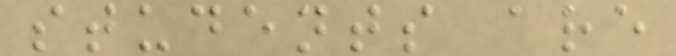students are
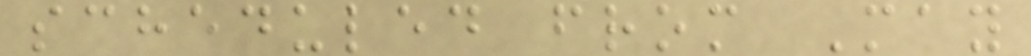scheduled from May
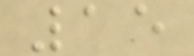15
